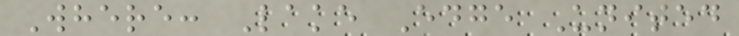Where: Lake Edge United
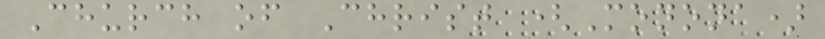Church of Christ (Monona)
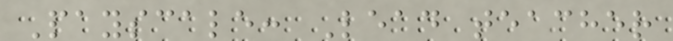Payscale: Lead teacher
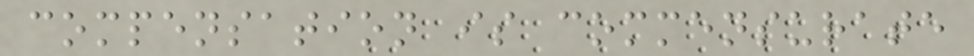compensation is commensurate
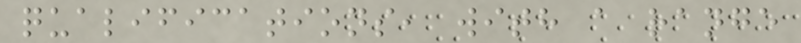qualifications, with a range
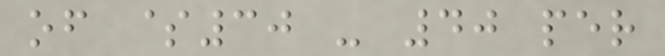of $30 - 40 per
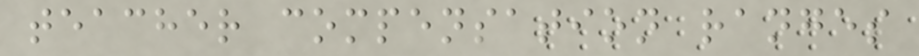teacher compensation ranges
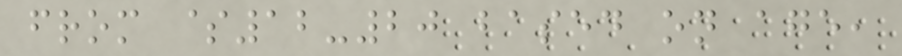from $12-20 based on age,
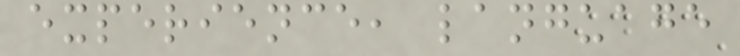experience, language
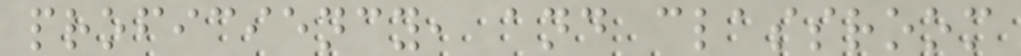proficiency, and classroom
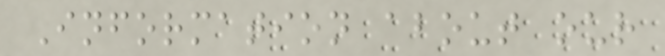Information about our
